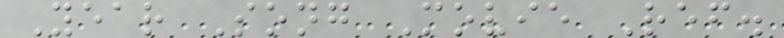Year Song Movie Ref.
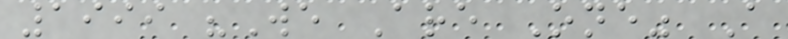1999 "We Are One" A
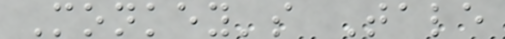Monkey's Tale
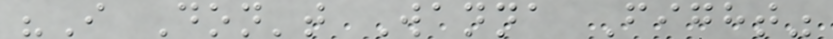"I Don't Wanna Fight"
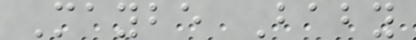Maybe Baby
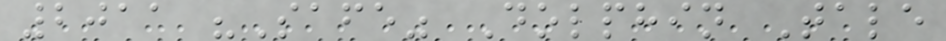2011 "Safe" Dolphin Tale
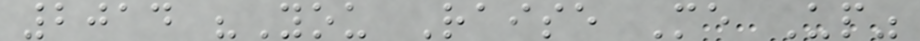2014 "You Raise Me Up"
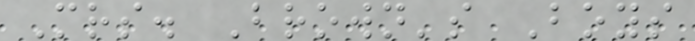Mrs. Brown's Boys
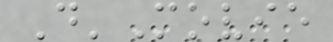D'Movie
